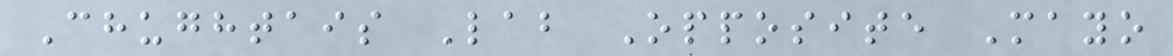Chughtais Lab Opposite Mayo
